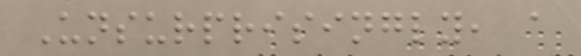Unsurprisingly, a
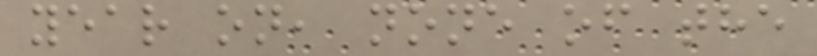year on, none of the
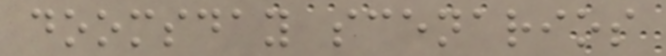doomsday scenarios
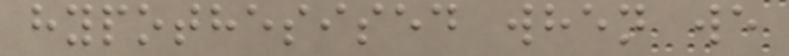hypothesised when we
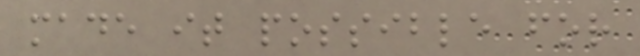made it possible for
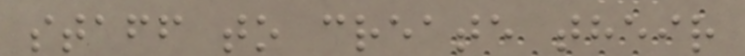staff to create their
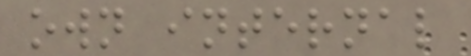own internal
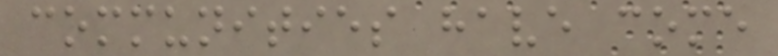communities have come
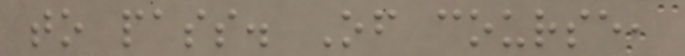to pass. Of course,
